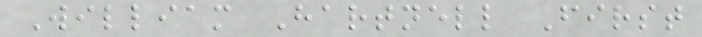William Hartnell First
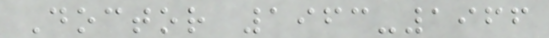Doctor 1963-1966
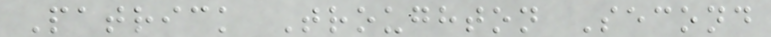Patrick Troughton Second
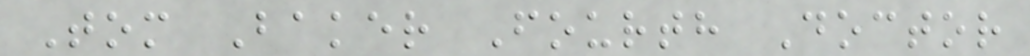Tom Baker Fourth Doctor
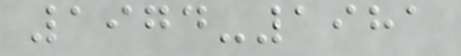1974-1981
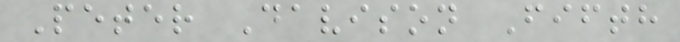Peter Davison Fifth
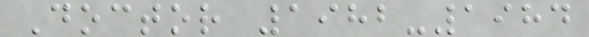Doctor 1982-1984
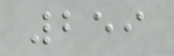259
